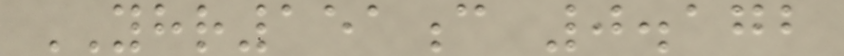YHR151c 0.172
